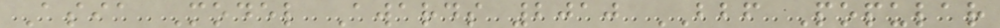Asia Model Awards 2010 BBF Popular
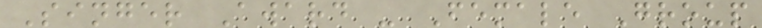Singer Award - Female Group
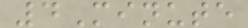4Minute
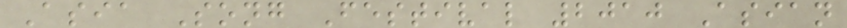Asia Song Festival 2010 Asian
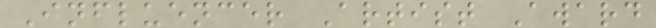Influencer Artist Award
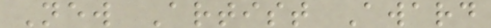New Artist Award
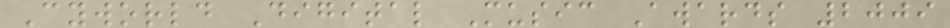Cyworld Digital Music Awards 2009
